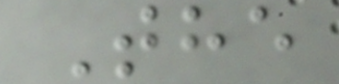The
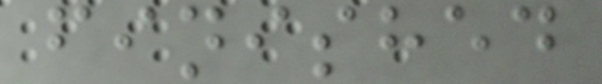finished
